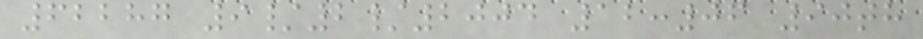62287 9/2/2004 12:06 90th
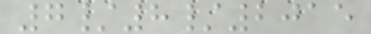7/8/2015
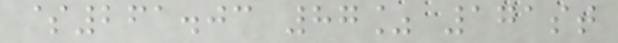$261.03 87% 171st
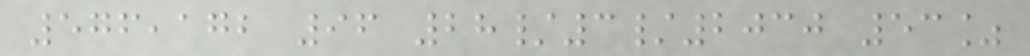576,172 96 28/3/2030 53%
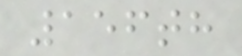156th
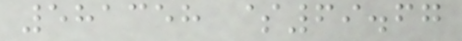581358 $69.67
